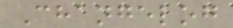Changelog
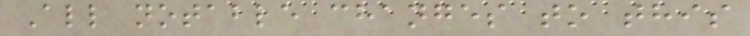All notable changes to this
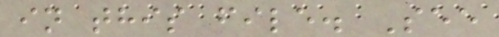in this file. See
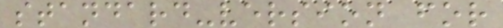standard-version for
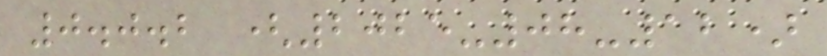0.0.2 (2025-08-12)
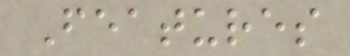Features
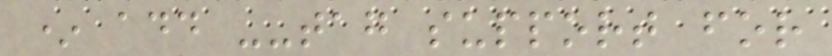* add --tag support for
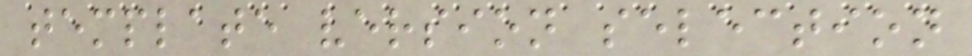template version selection
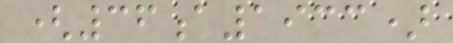(36a1933)
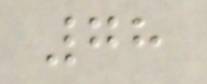78
